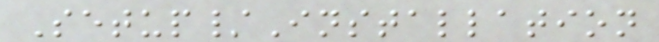Setup/Installation
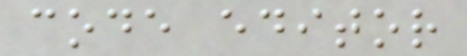code editor
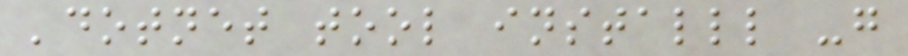'dotnet tool installl -g
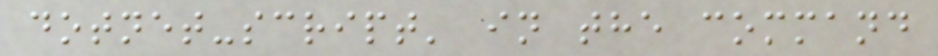dotnet-script' in the command
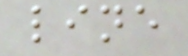line
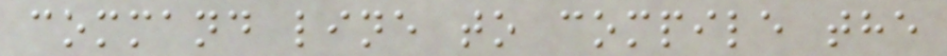command line to compile the
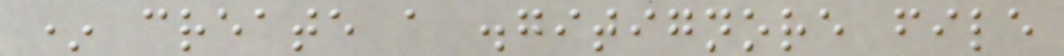* create a .gitignore file
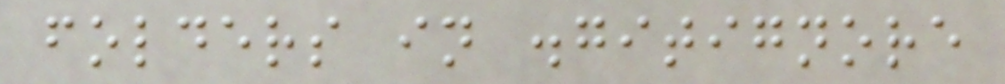folders in .gitignore
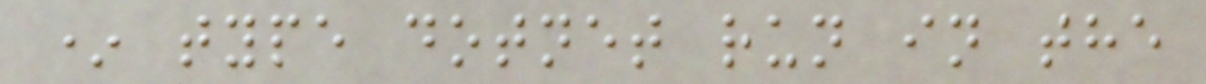* type dotnet run in the
